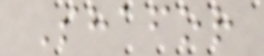Shafor
